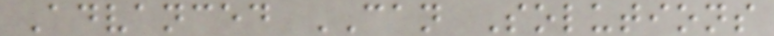Advanced CAN Solutions
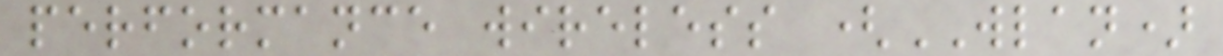performance wireless (WLAN)
